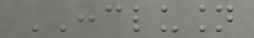CONCLUSION
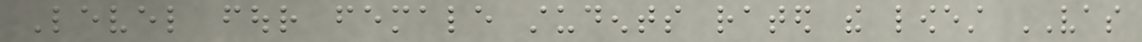Level four female students rated the lowest VAS
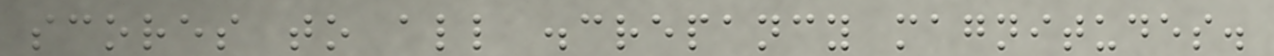scores to all discrepancy magnitudes.
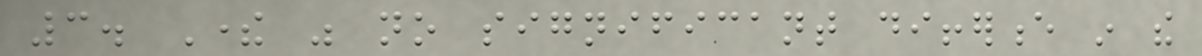3. There was no significant difference in the
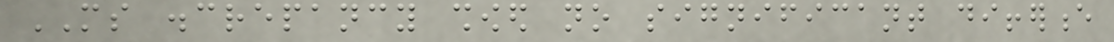MS discrepancy showed no significant difference
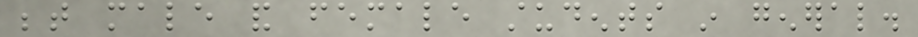between male and female students in general.
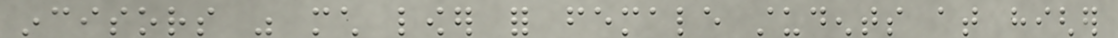incisors was much lower for female students at higher
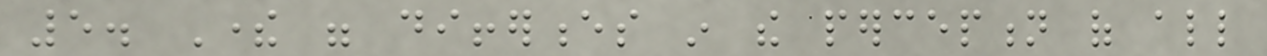5. There were differences in the perception of all
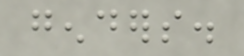genders.
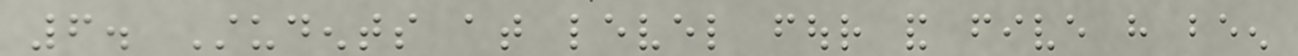6. Students at level four and five have been
